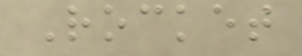Rocket
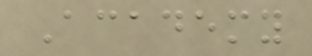Academy
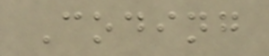Coding
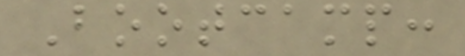Bootcamp:
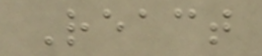React
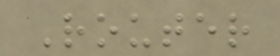Router
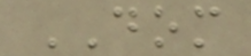DOM
